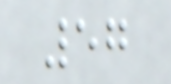57
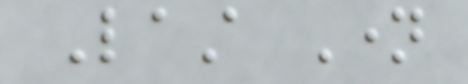Last Name
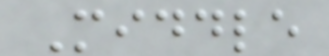Middle
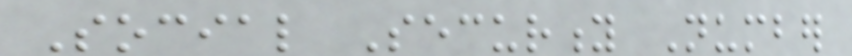Social Security Number
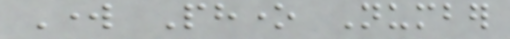Work Phone Number
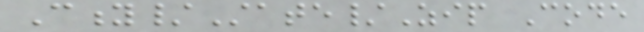City/State/Zip Code
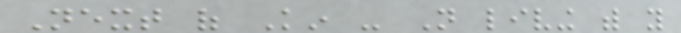Next of Kin - Not living with you
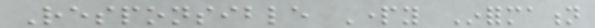Responsible Party Information
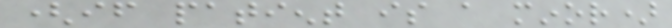(if patient is a minor)
